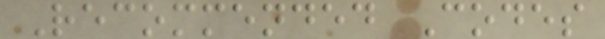Recommended Codes
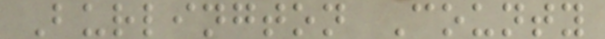Burlington County
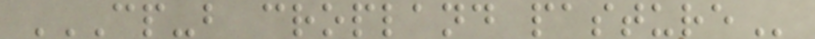CP-B CROPLAND PASTURE
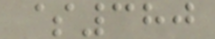$380
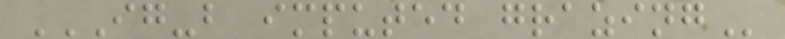IG-B IMPUTED GRAZING
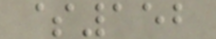$152
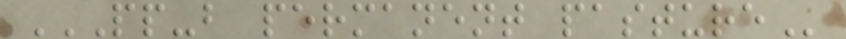PP-B PERMANENT PASTURE
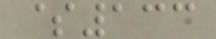$133
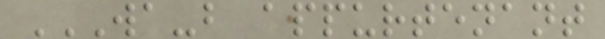WA-B APPURTENANT
